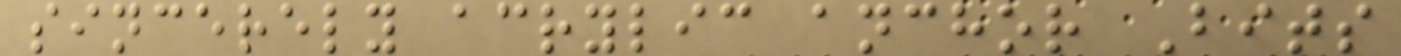sincerely acrylic anchor Bits
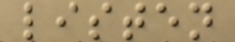listen
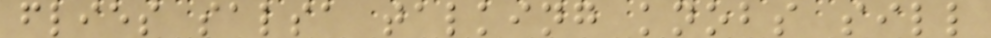flies salsa talking knobs sill
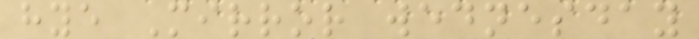hye Mirror wednesday
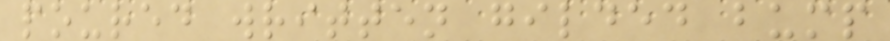poured written gilded bump
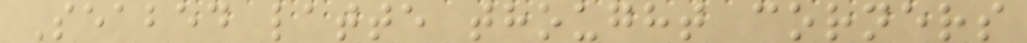Seabed latte thought corners
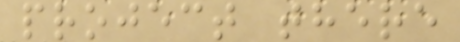project there
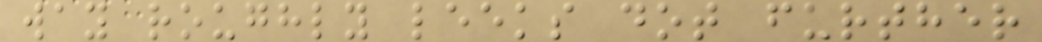way roughly leeks dot further
